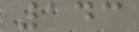143
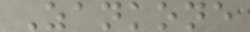Zankone
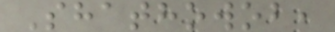Shathowob,
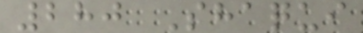280 Shaqui
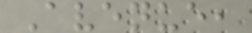Avenue,
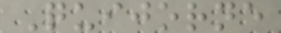Quijorne
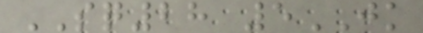SQ28 5JK
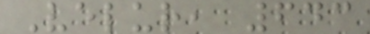Velur, 643
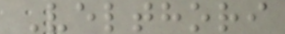Velthori
